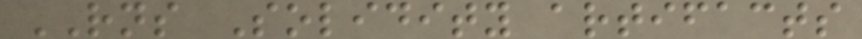RNS Solidity artifacts
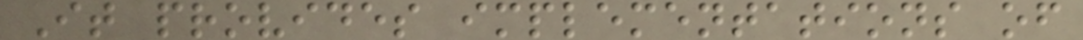It provides implementations of
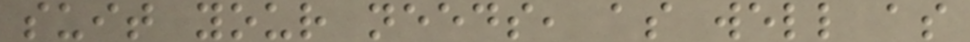suit your needs, as well as
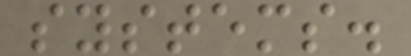systems.
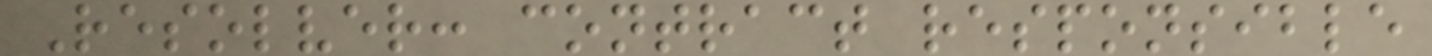Resolver: contract responsible
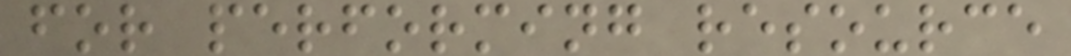for performing resource
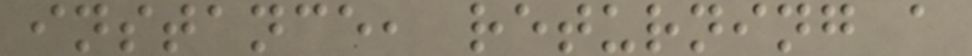instance, returning a
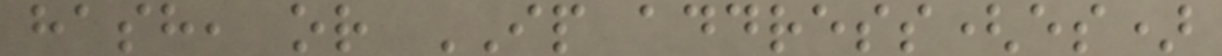hash, or IP address(es)
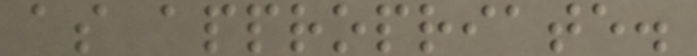as appropriate.
